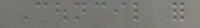Council for
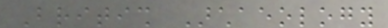British Archaeology
